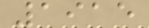1915
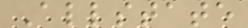Allstate
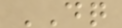DQ
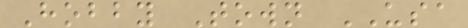Hobby Town USA
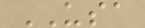USA
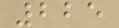225
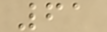61
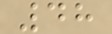48
